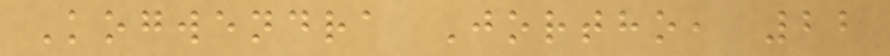Kogwendra Jortho, 22
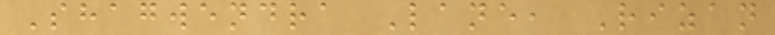Shagwendra Lane, Rizan
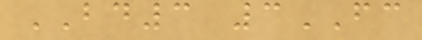BD3 3FC
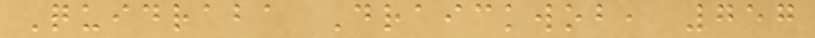Quidraba Draickwob, 757
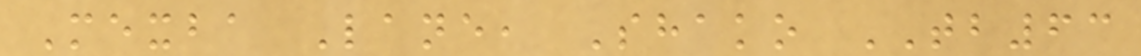Mexba Lane, Shako TB63
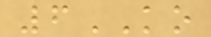6KO
